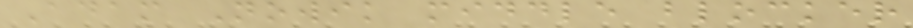Adam Nowik middle blocker
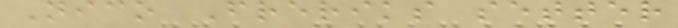Nico Freriks setter
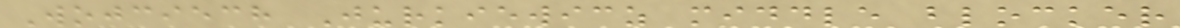Wojciech Jurkiewicz middle blocker
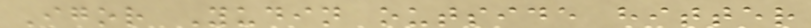Igor Yudin outside hitter
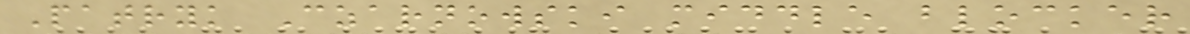Patryk Czarnowski middle blocker
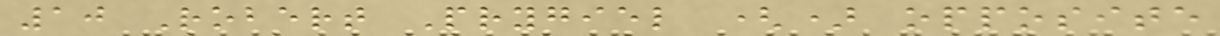10 Robert Prygiel () opposite
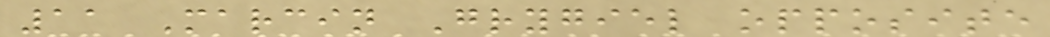11 Marcin Grygiel opposite
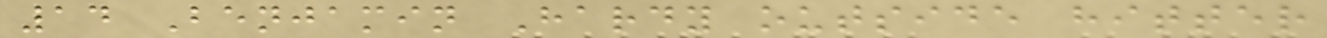14 Benjamin Hardy outside hitter
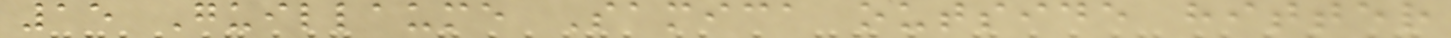15 Guillaume Samica outside hitter
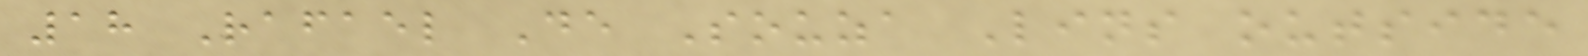18 Rafael De Souza Lins outside
